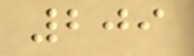209
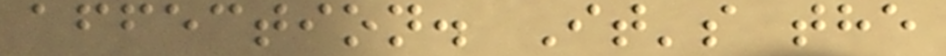affection. It's the
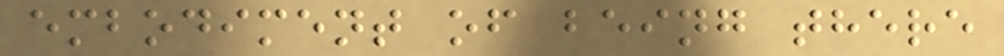embodiment of being there
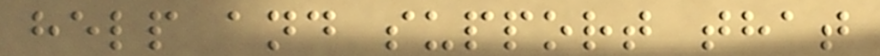help and support that
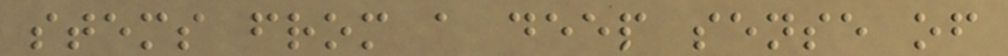stems from a deep sense of
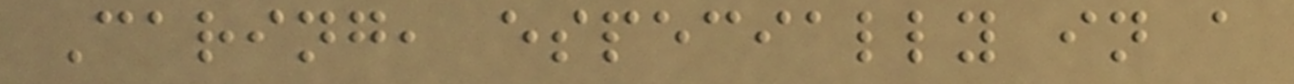Caring, especially in a
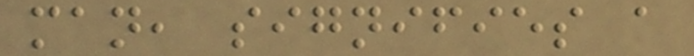man, signifies a
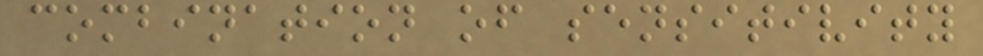combination of sensitivity
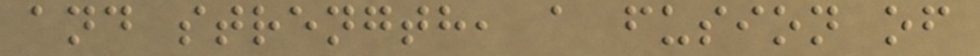and strength, a fusion of
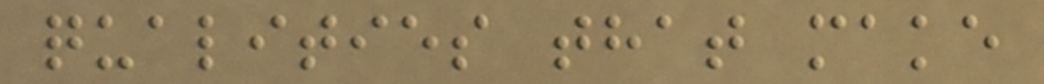qualities that make
